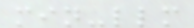min-llm
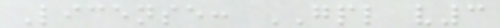License: GPL v3
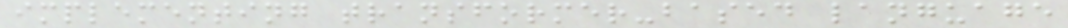implementing transformer-based language
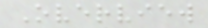Overview
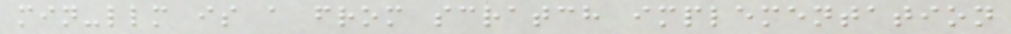min-llm is a from scratch implementation
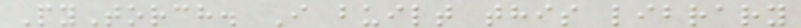PyTorch. I built this library
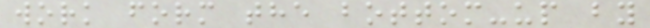work form the bottom-up by
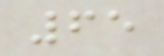65
